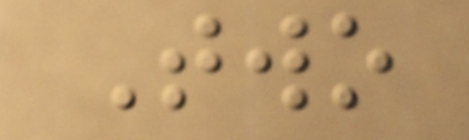Two
